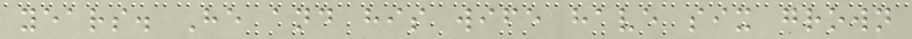years. He and his wife have six grown
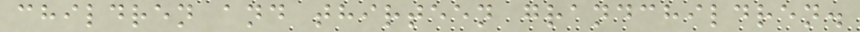children and thirteen grandchildren.
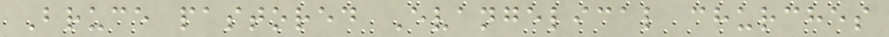Bruce pastored Evangelical churches
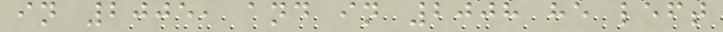in 2005, and in 2008 he left
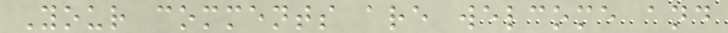Your comments are welcome and
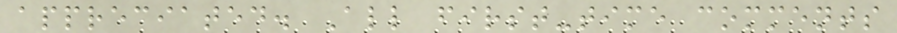appreciated. All first-time comments
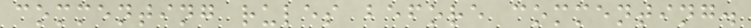commenting rules before commenting.
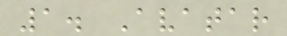1. Avatar
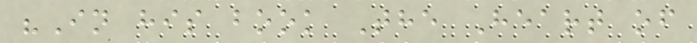"In his book The Heart of
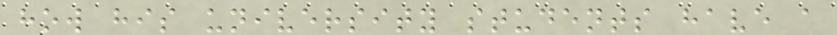how his university students have a
